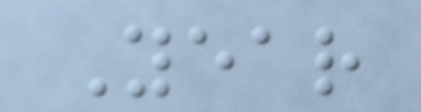Year
